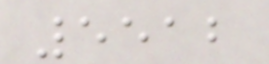5512
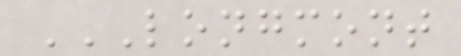LONGMONT
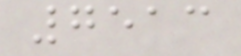7513
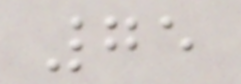75
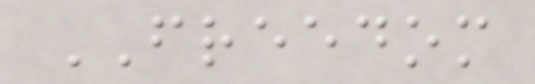FREEDOM
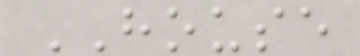HOUSE
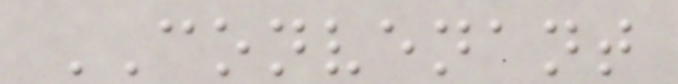CONVENANT
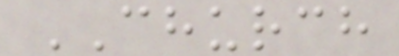CHURCH
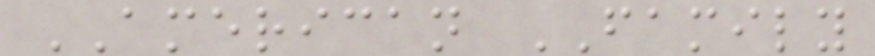AMERICAN FAMILY
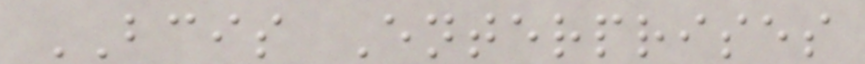BCIS Enterprises
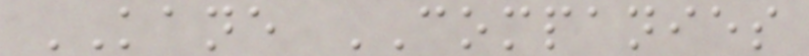KANE COMPANIES
